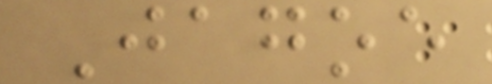Jagoe
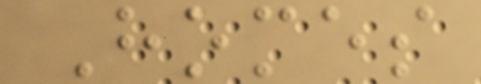Homes
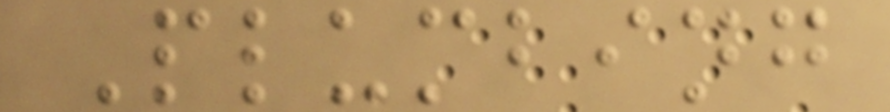Plumbing
